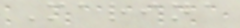Marina
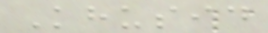Khusid
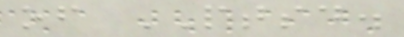of PTSD.
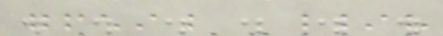. . . . . .
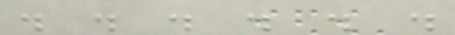. . . . . .
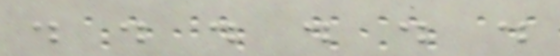. . . . . .
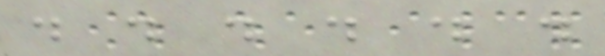. . . . . .
